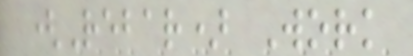(Rebar) Work
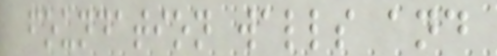foundation walls and
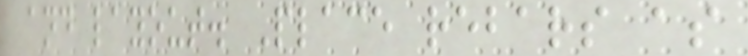and layout. Place rebars as
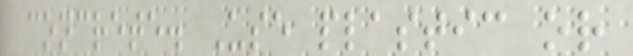concrete. Use plastic or
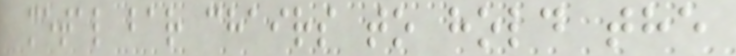metal bar chairs to hold the
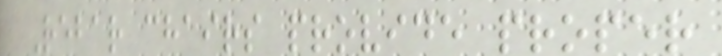Rebar chairs provide proper
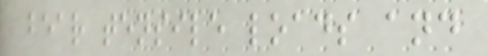bear tensile loads and
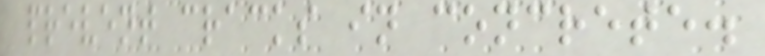prevent cracks in concrete.
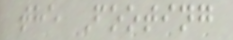the Footing
